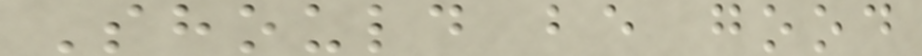Should be good
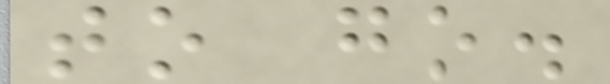to go.
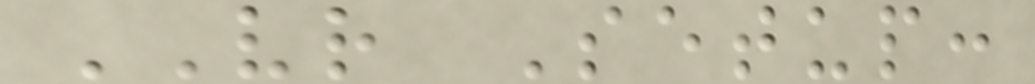VR Setup:
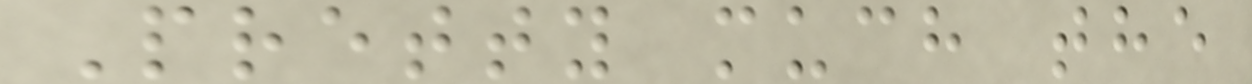Pretty much the
